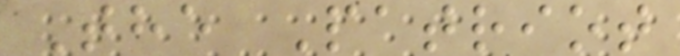The Patriot
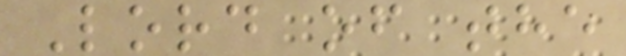Lord of the
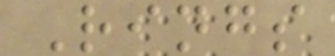Rings
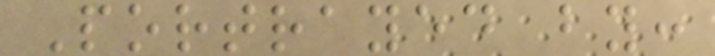Portrayed by:
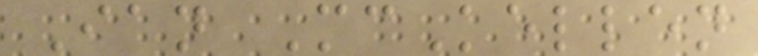Ian McKellen
